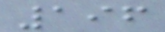196
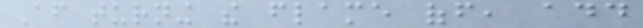After turning the flame off, add
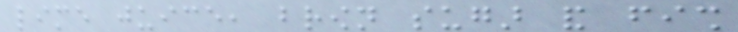lime juice, brown sugar and fish
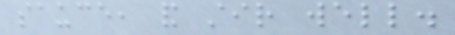sauce, and stir well.
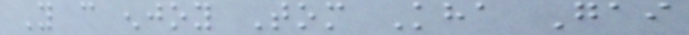You can enjoy Tom Kha Gai
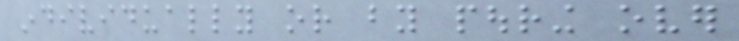individually or by pouring over
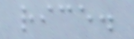rice.
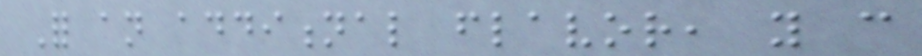For an additional flavor, you can
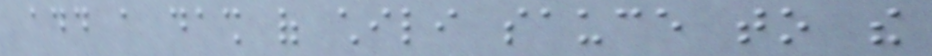add a dash of chili sauce to the
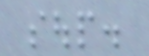soup.
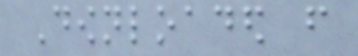Downloaded from
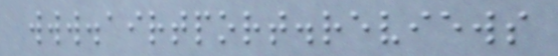www.airtport.reviews
